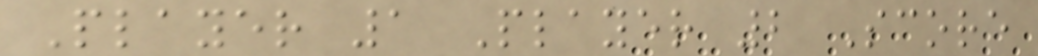Player 1 Player 2 Score
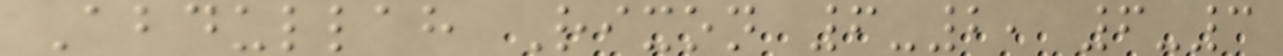Abdullah Rixon 6-2, 6-3
